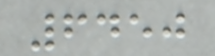6450
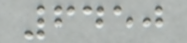6450
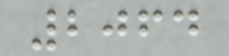2064
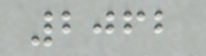2062
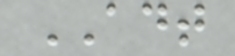ADT
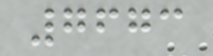7673
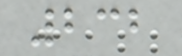232
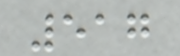517
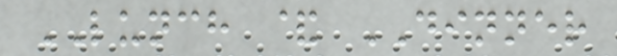LUNCH & DINNER
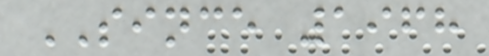SINCE 1968
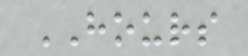HOURS
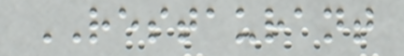RESTAURANT
